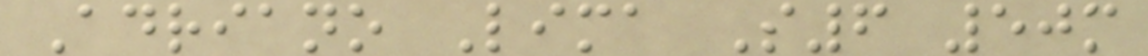Adriano Lima S6 50m
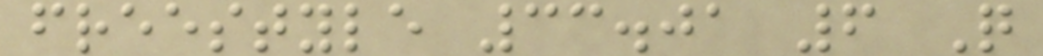freestyle 33.01 6 Q
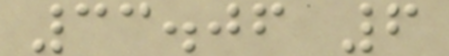33.06 6
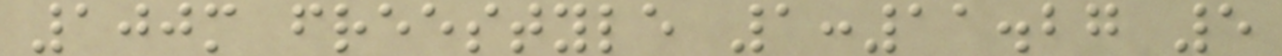100m freestyle 1:11.27 5
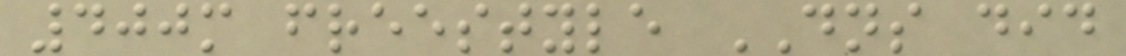400m freestyle DNS did
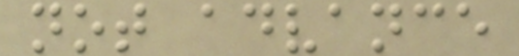not advance
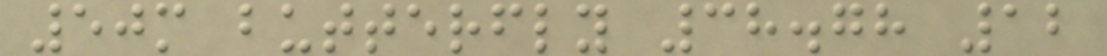50m butterfly 38.78 12
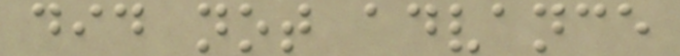did not advance
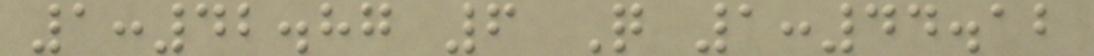1:42.87 6 Q 1:44.12
